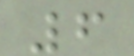6
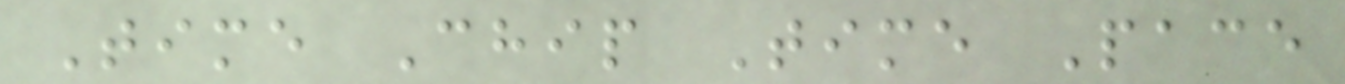Time Chip Time Pace
